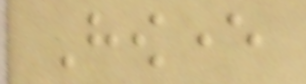However
